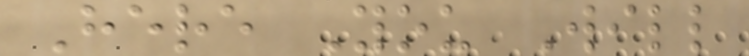Here You Will
